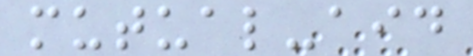mutual-aid
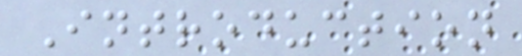Introduction
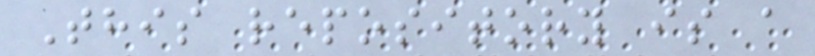This repository is a
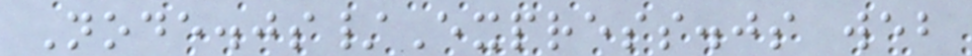Node.js/Express.js web
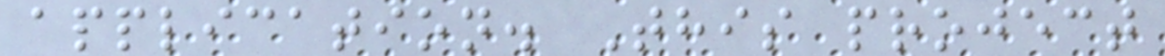application. This project
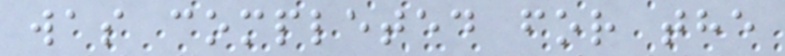was completed for the
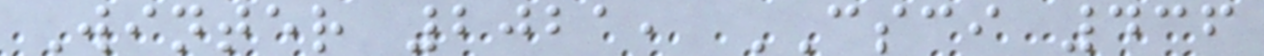Winter 2021, CSCI 436
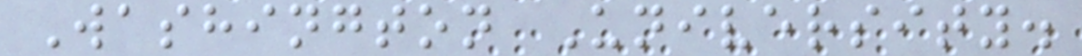Washington University.
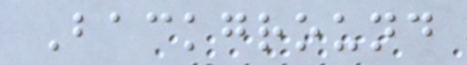Background
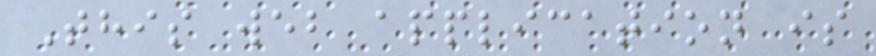This web application is
